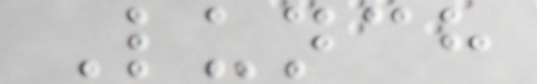Lunch
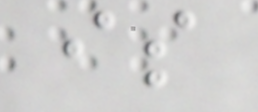is
